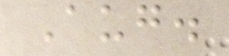Aug.
